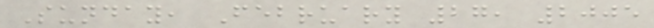Sunday, February 27, 2005
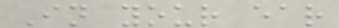In your ear
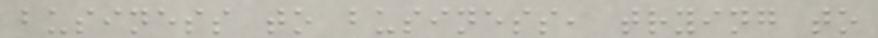business to business, trying to
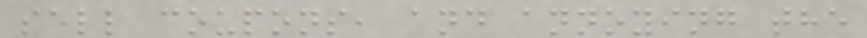sell coupons, and annoying the
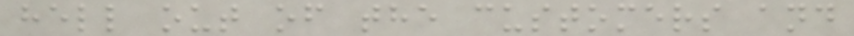hell out of the customers and
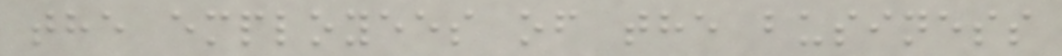the employees of the business
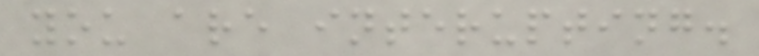you are interupting.
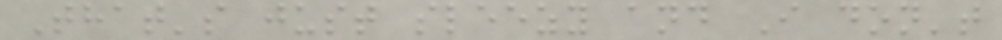That's just sleezy and I don't
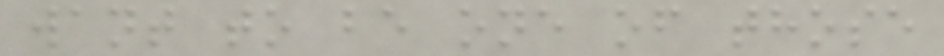want to be one of those
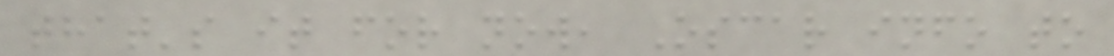that's it for now, Oscar info to
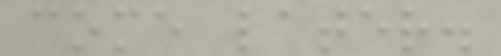come later.
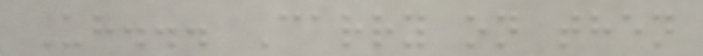Uh... Carry on then
